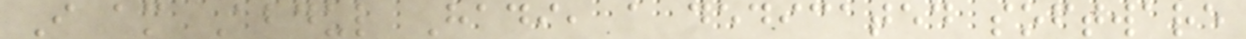I am Abdul Hadi, a dedicated software
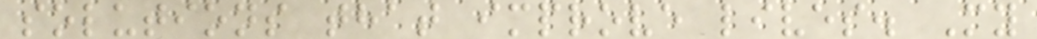solutions that improve lives. My
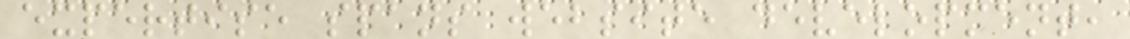expertise spans website development,
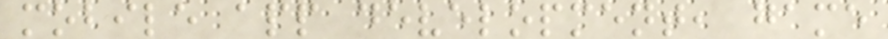mobile app development, game
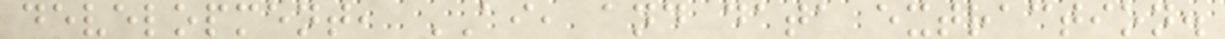development, AI, and data extraction.
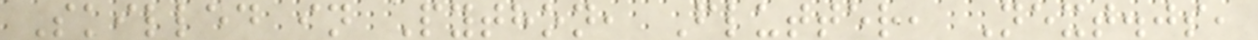Skilled in Python, Flutter, Next.js,
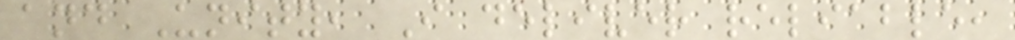and Unity, I deliver reliable,
